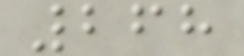268
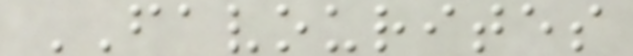FAVOURITES
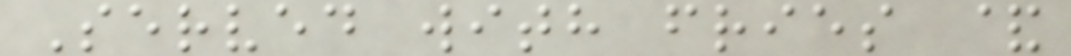Served with fries &
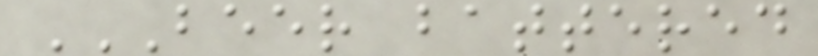BEER BATTERED
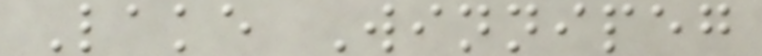Lake Winnipeg
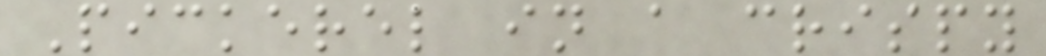Pickerel in a crispy
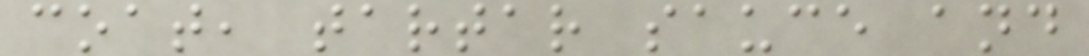coat, tartar sauce and
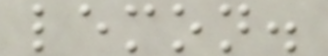lemon.
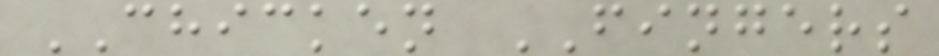CHICKEN FINGERS
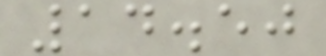14.50
